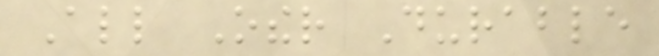All Other Durable
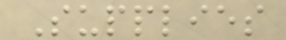Supplies
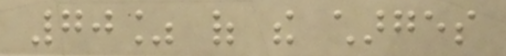70% of the charges
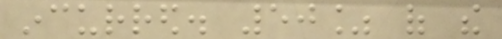incurred. 50% of the
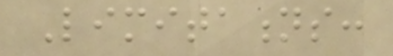Limitations:
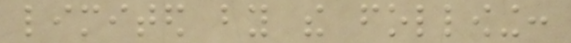limited by the following:
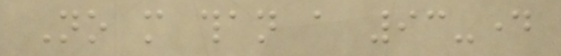No more than a 93-day
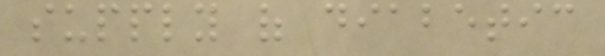supply of diabetic
